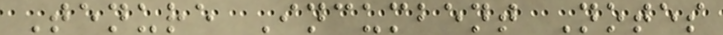Tenure Incumbent Notes
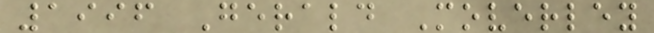1996 Gerald Moverley
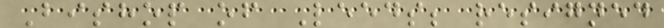Bishop of Leeds; resigned
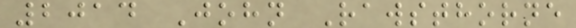2014 John Rawsthorne
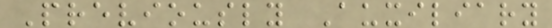Previously Auxiliary
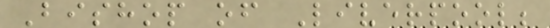Bishop of Liverpool;
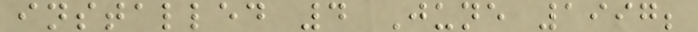installed 4 June 1997;
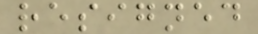resigned
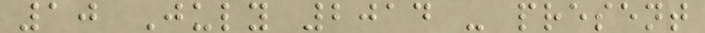10 July 2014 - present
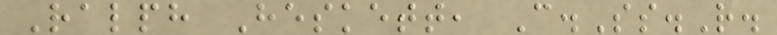Ralph Heskett, C.Ss.R.
